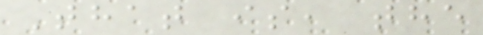That is, the
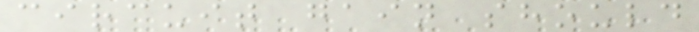circuit gain should
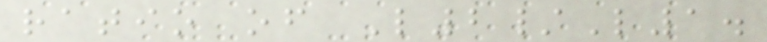ratio of L2/L1.
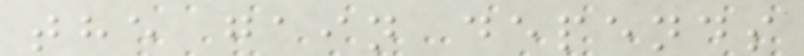the gain depends
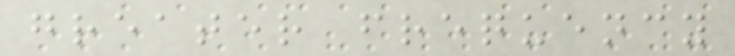greater frequency
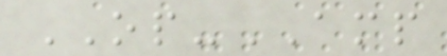OP-AMP
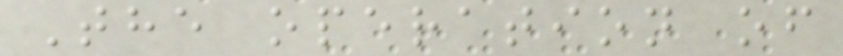The operation of
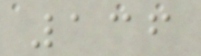136
